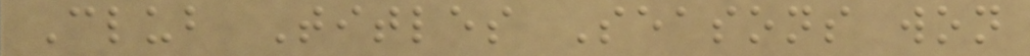Club Titles Seasons won
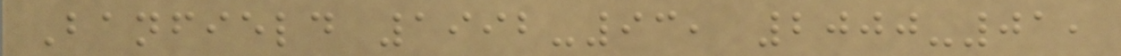Banfield 1992-93, 2000-01,
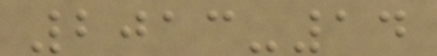2013-14
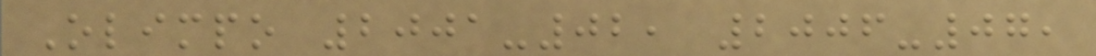Olimpo 2001-02, 2006-07,
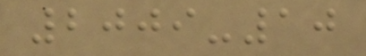2009-10
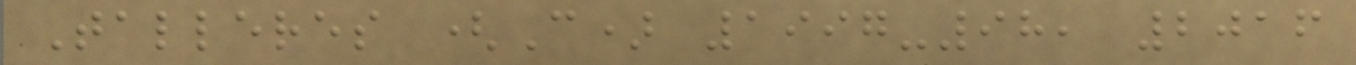Talleres (C) 1997-98, 2016
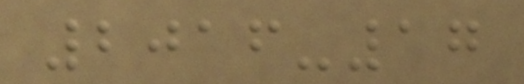2016-17
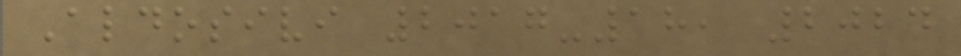Aldosivi 2017-18, 2024
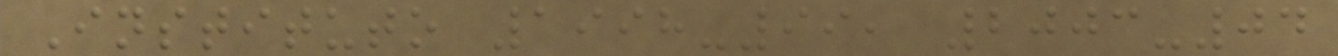Instituto 1998-99, 2003-04
